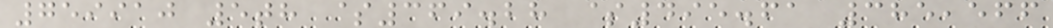759910 5th $369.28 $495.61 385,566
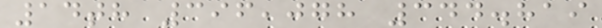14th 396,078 344.819
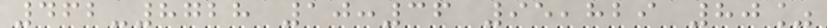462-8728 10:36 95,829 80%
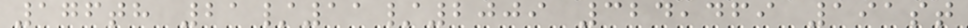176th 21/11/2009 324,469 191st
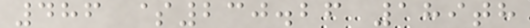486 $230.26 189th
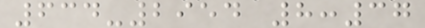634-2954 8:37
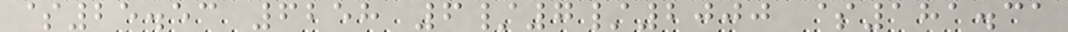$25.53 6258 6/7/2000 $181.31
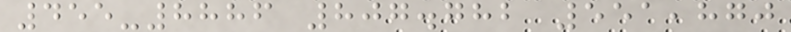455-8886 807.782 551,870
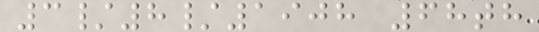3/8/1908 68th
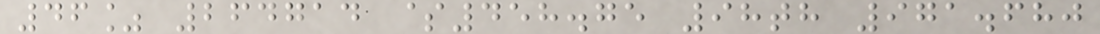46% 264714 $458.75 98th 971.680
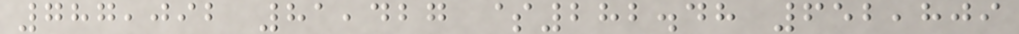787,092 81,427 $282.48 652,809
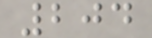204
